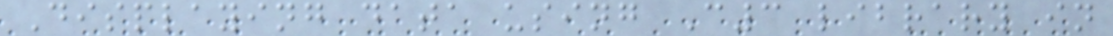Displaying data using C3 library in
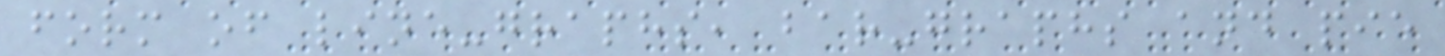form of line-graphs, bar-graphs and pie
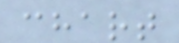chart
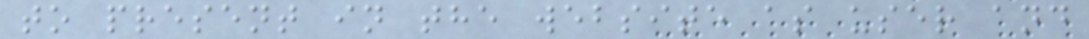to present in the website as user and
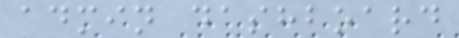admin dashboard
